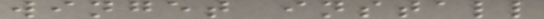winget install
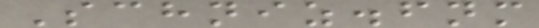Schniz.fnm
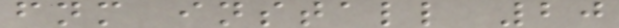fnm install 20
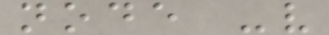node -v
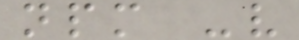npm -v
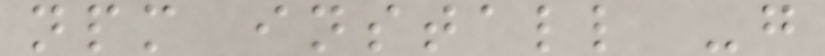npm install -g
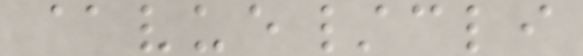@vue/cli
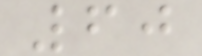60
